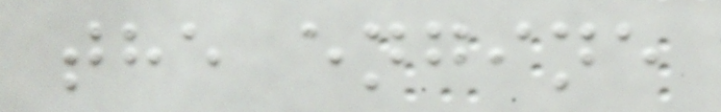the engine
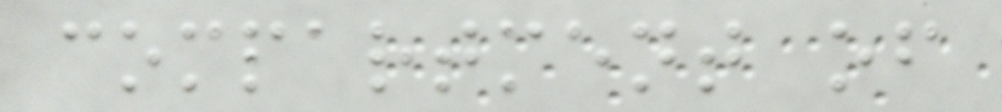compartment of
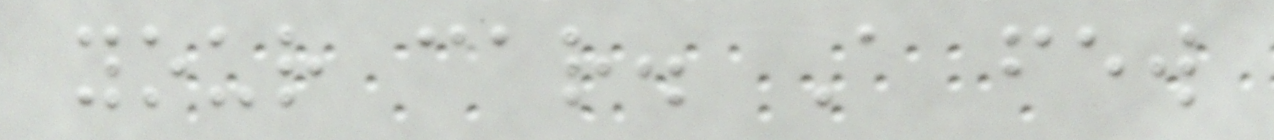your car. A few
